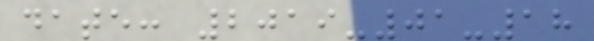date: 2019-01-18
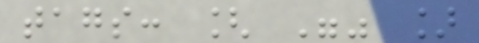tags: [ "" ]
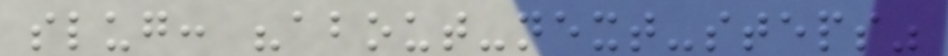slug: "about-next-steps"
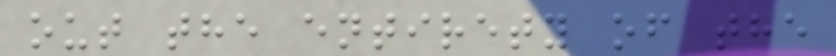out the entirety of the
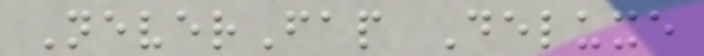NeverFap Deluxe
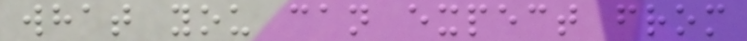what you can expect from
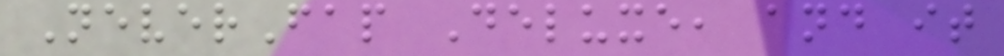NeverFap Deluxe, and it
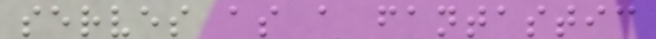serves as a fantastic
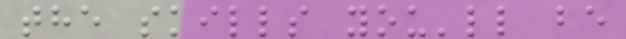the skills you'll be
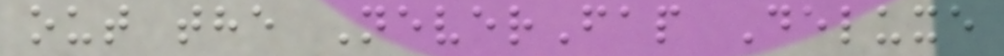out the NeverFap Deluxe
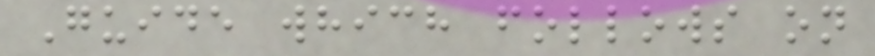Guide which follows on
